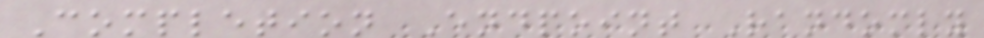Completion Endpoint Randomly
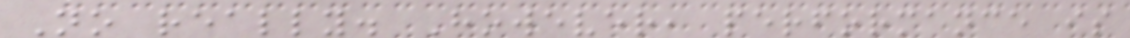No really. However, performance is
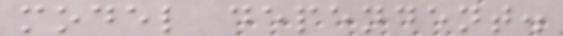model dependent.
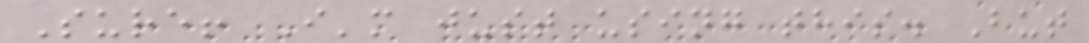Sure! I'm just using this. But
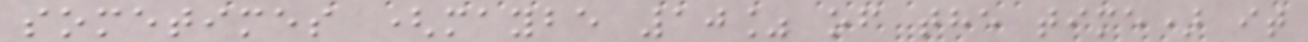sometimes (maybe 10% of the time) it
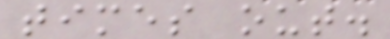times out.
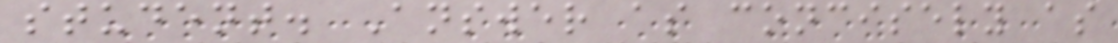student. Answer as concisely as
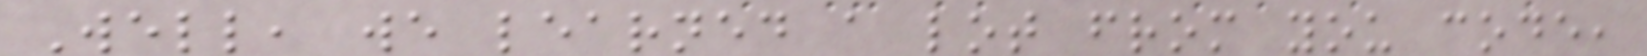Well, we learned a lot from you code,
